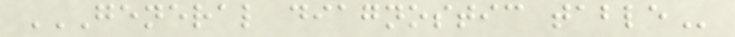GENERAL DIAGNOSTIC TABLE
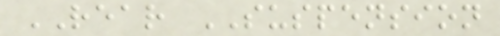REAR SUSPENSION
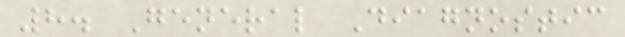8. General Diagnostic
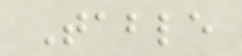Table
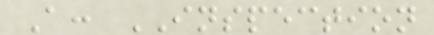A: INSPECTION
